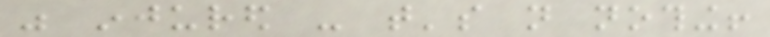was injured - that's not nothing!
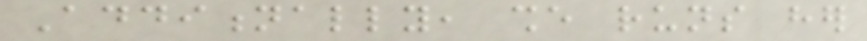Additionally, she runs her
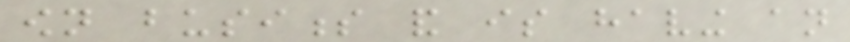own business and is having an
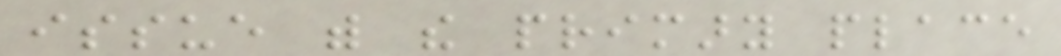issue with the primary place
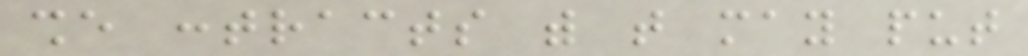she contracts with that may put
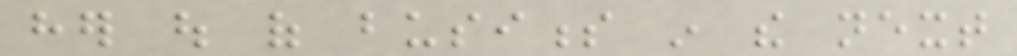her out of business in the next
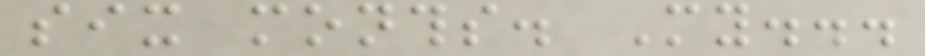six months. My...
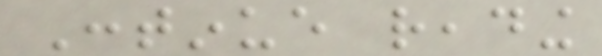Continue reading
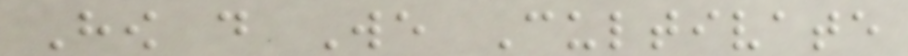How do We Cultivate
